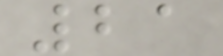21
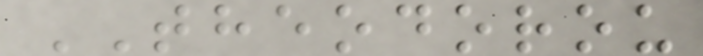THEODOROU
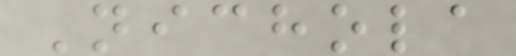Nichola
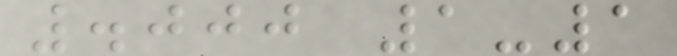.000 1-1
